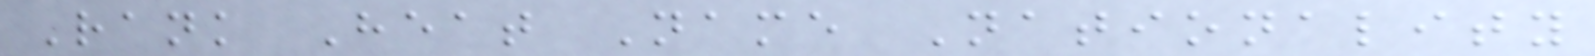Rank Heat Name Nationality
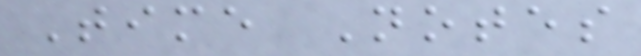Time Notes
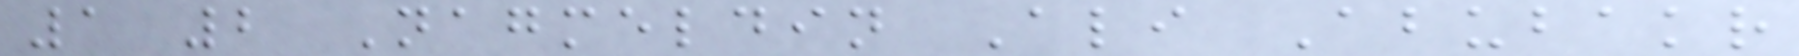1 2 Nagmeldin Ali Abubakr
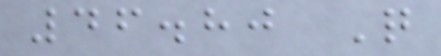46.80 Q
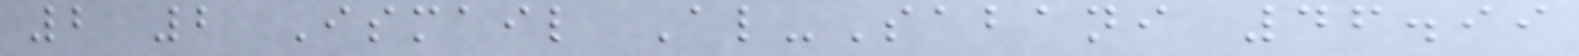2 2 Ismail Al-Sabani 46.99
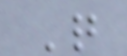Q
